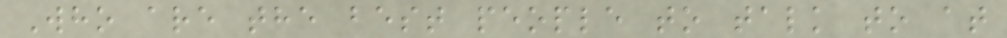Who are the best people to talk to at
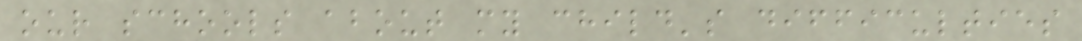our schools about my child's difficulties
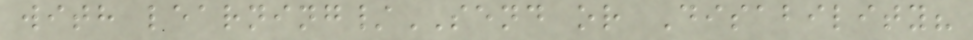with learning/SEND or Disability?
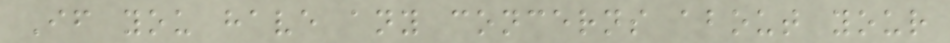If you have any concerns about your
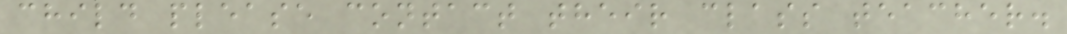child please contact their class teacher.
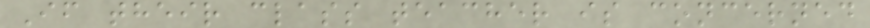If their class teacher is concerned
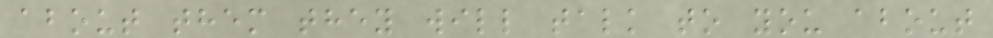about them they will talk to you about
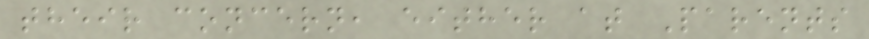their concern, either at Parents
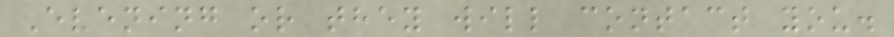Evening or they will contact you.
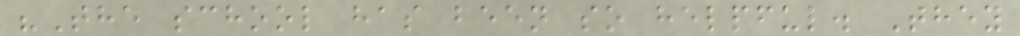"The school has been so helpful. They
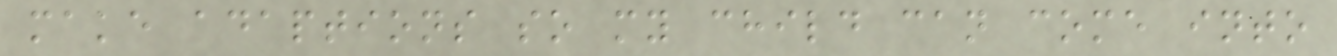make adaptions so my child can come into
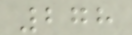278
